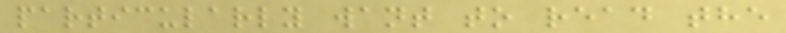particularly want to read the
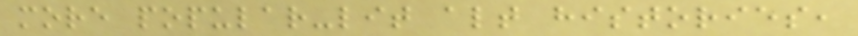more popular-lit alt histories,
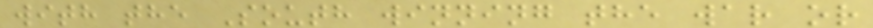with the South winning the war or
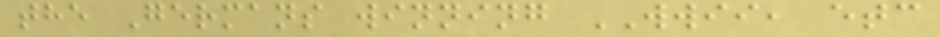the Germans winning WWII, etc
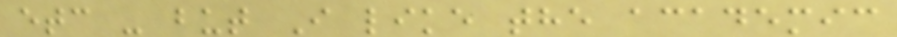etc - but I like the academic
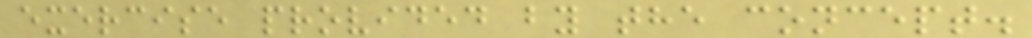exercise provided by the concept.
